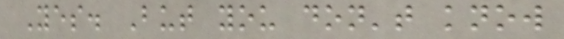Yes. But you don't know
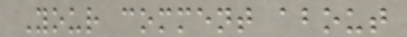Your comment about
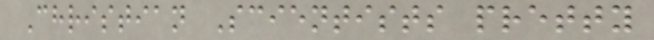Christian Scientists pretty
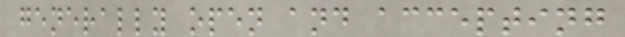generally open and accepting
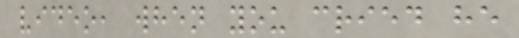video, when you cried he
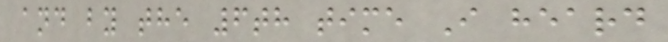and by the 6th time I heard
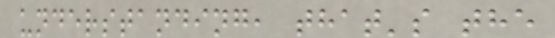understanding, that's the
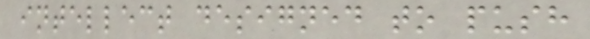intellect designed to push
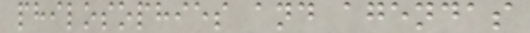philosophies and agendas
